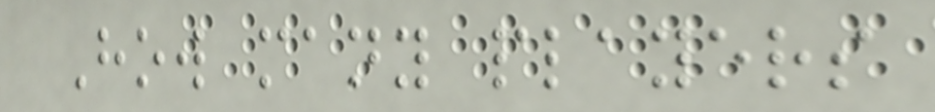How many players
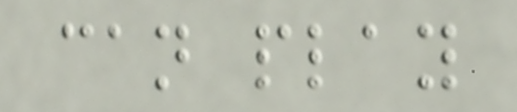can play
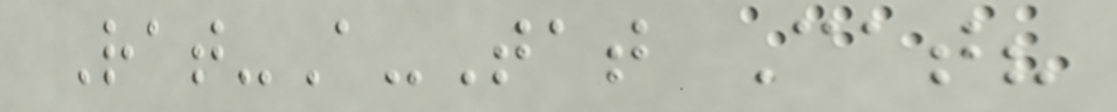Rat-A-Tat Cat?
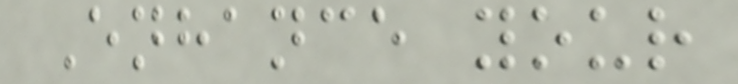Enhance your
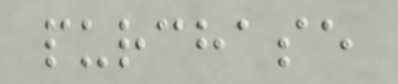purchase
